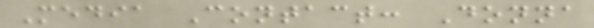Media Contact: Donna
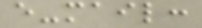e-mail:
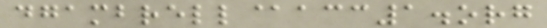dgambrell@acc1.org
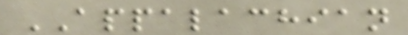APPALACHIAN
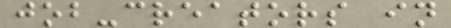job-creators in
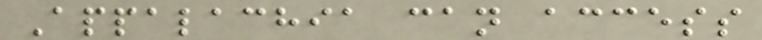Appalachia can access
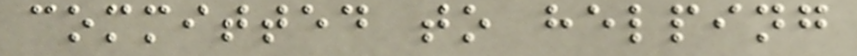committed to helping
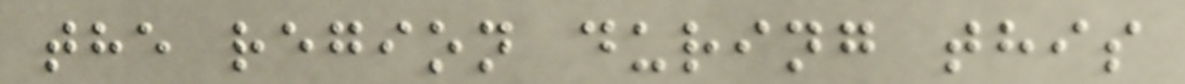the region during this
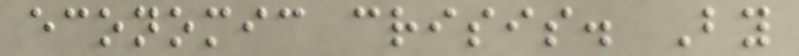economic crisis. By
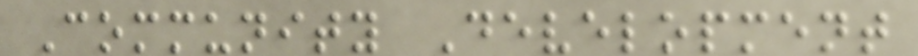Community Development
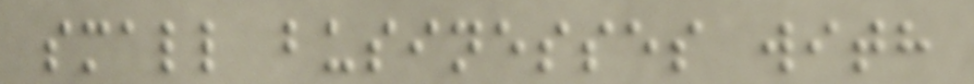small businesses with
